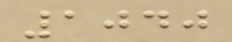1040
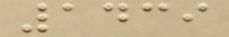1439
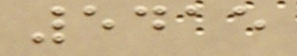5415
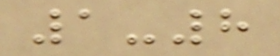1-8
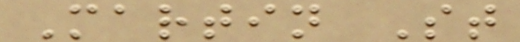Martin St
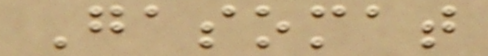Gasomat
